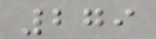279
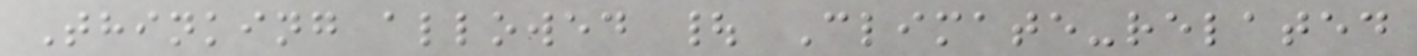Thinking allowed | Climate-related
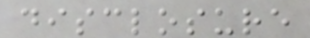disclosure
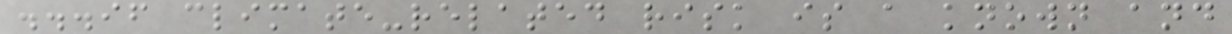...if climate-related risk is a known and
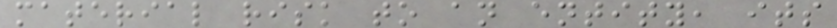material risk to an entity, its
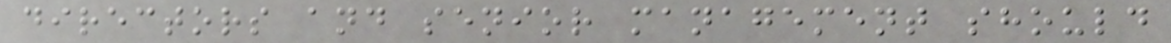directors and senior management should
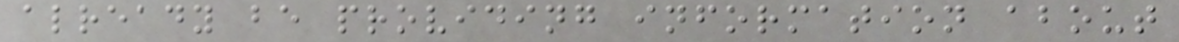already be providing information about
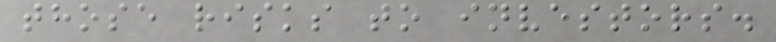those risks to investors.
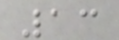13
